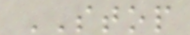STOP
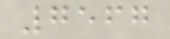7567
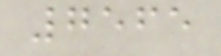7565
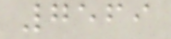7569
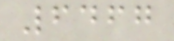6467
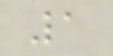1
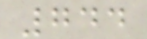744
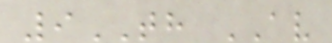9TH AV
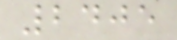2405
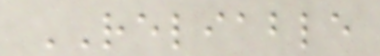RELIABLE
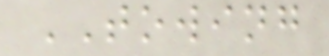TOWING
